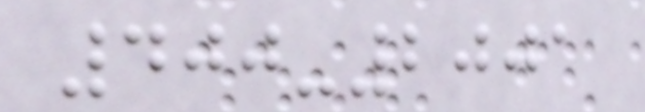400-2001
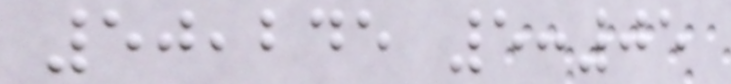50,245 5:05
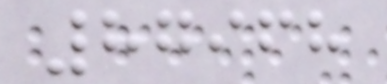87968
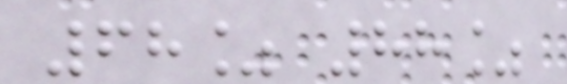68% 88%
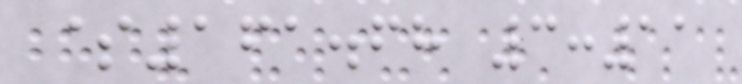$161.68 3:11
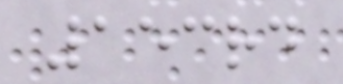153rd
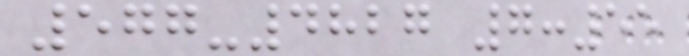577-4827 7:55
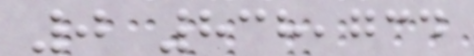0 838,734
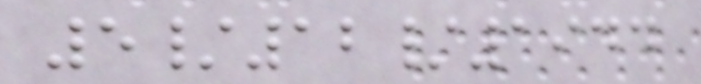5/12/1944
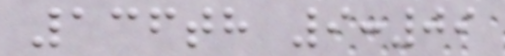136th 9:09
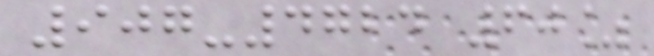907-4724 60%
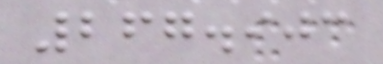267.903
